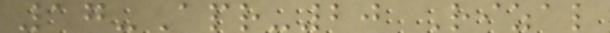17-Apr-20 Rizal
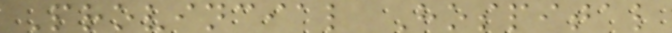Provincial Hospital
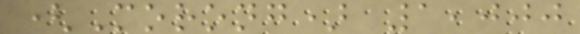(Morong) 1,000
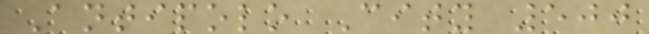Antipolo City 500
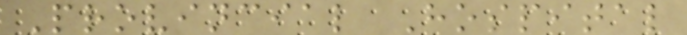Provincial Hospital
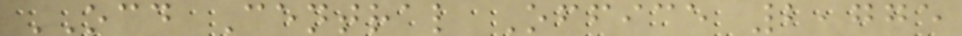OCD Central Office 2,775
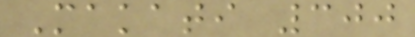Makati 300
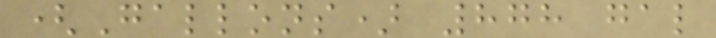(Gallons) 878 gal
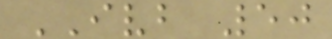IVB 50
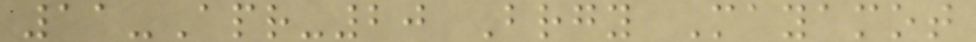11-Apr-20 Brgy Mayamot
